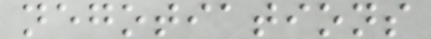negotiations
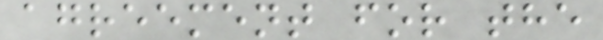agreement for the
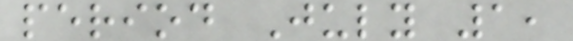period July 1,
